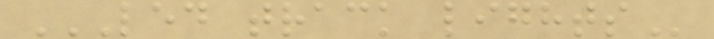LED TRACK LIGHTS
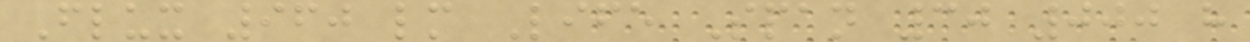Flux 960 lm Life Span 30 000 h
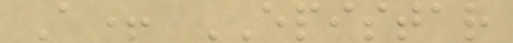A+ EPISTAR
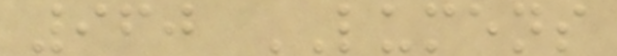960 LUMENS
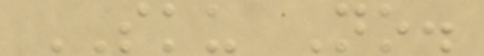SKU No.
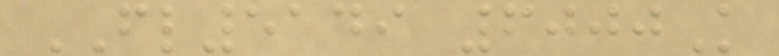FL5149 6000K
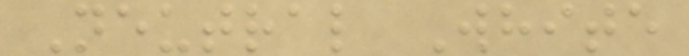Neutral White
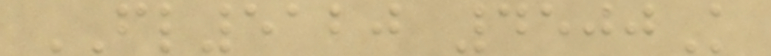FL5120 4500K
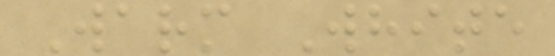Warm White
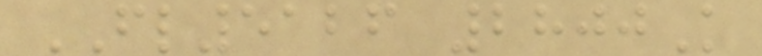FL5126 2800K
